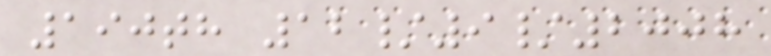190th 12/9/2008
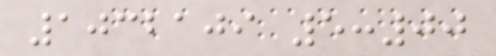1032109 5:00
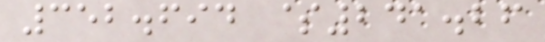352.694 $241.26
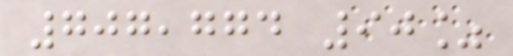707,774 90%
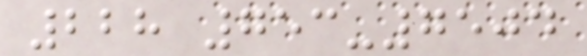228 753-7504
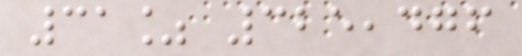31% 325,476
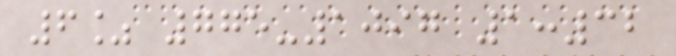6% 775-1097 1:32
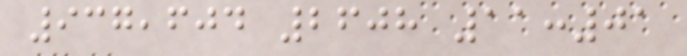937,604 2608 11:01
